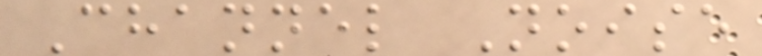Channel Noise
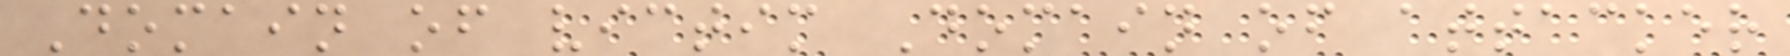Domain of victim Domain of attacker
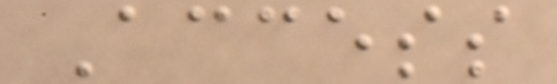Access
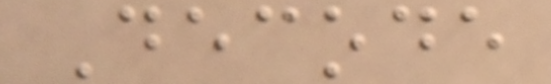Decode
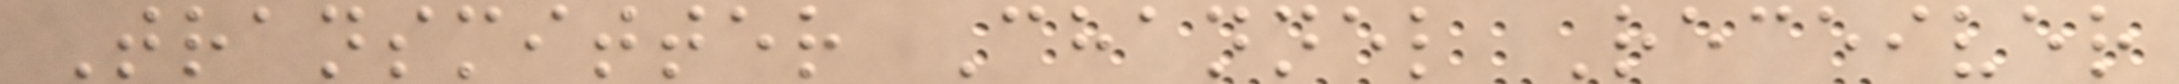Transmitter Channel Receiver
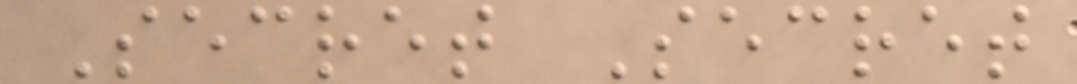Secret Secret
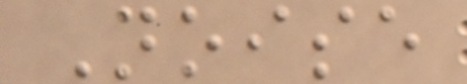Noise
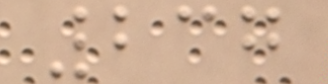237
